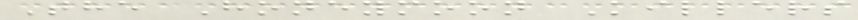The Honeymoon Killers
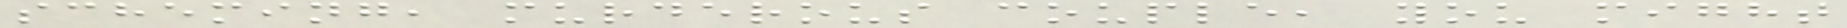scheming, murderous couple, you might
